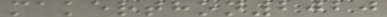makerthon2020
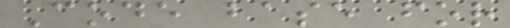Code base for
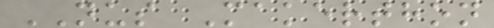NUS Makerthon
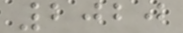2020
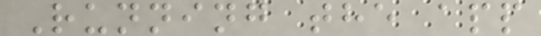Running the app
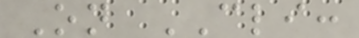On CLI:
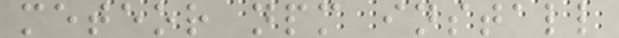meteor npm install
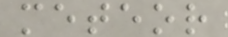meteor
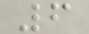6
